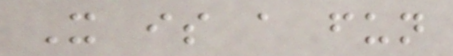It is a fun
